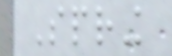Spring
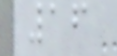16
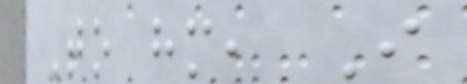To him, I
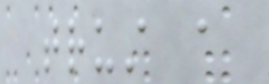trust a
